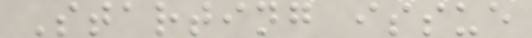Starting issue
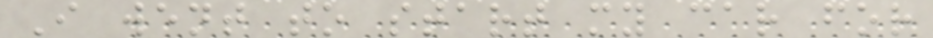I went to start my car for
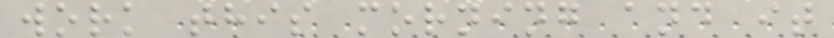work this morning and it
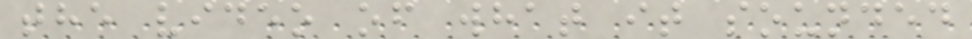the video of what it sounded
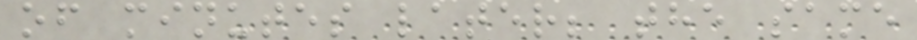of minutes later; the same
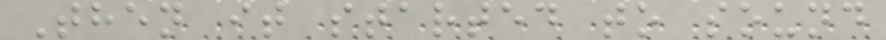Then it started to sound
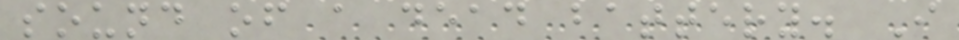sound of a dead battery. I
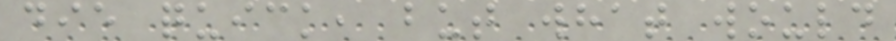die quick, but what would
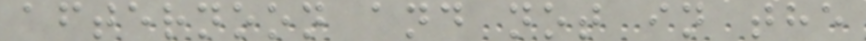afternoon and not in the
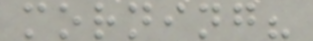morning?
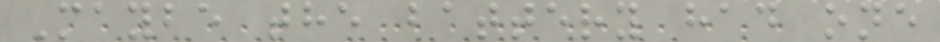Maybe the battery had one
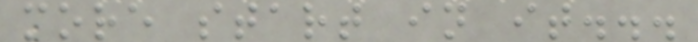more start in it...
